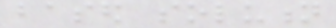based solution
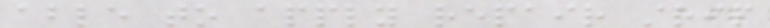able to apply repair strip
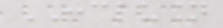CONCLUSION
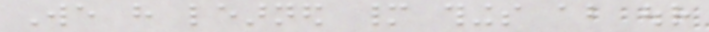We have learned many things about our
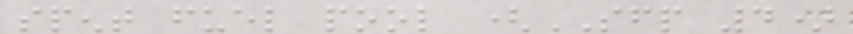spent fuel pool (SFP 4)
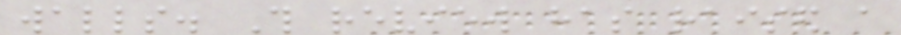walls. This review has raised a
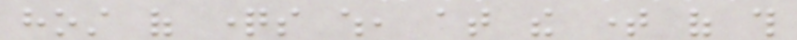host of questions which, at the time of this
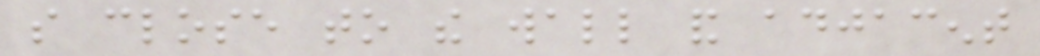so close to the wall and adjacent
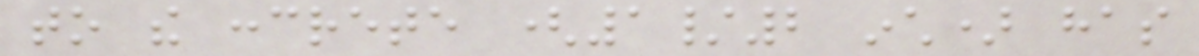to the concrete (1/2 inch) has
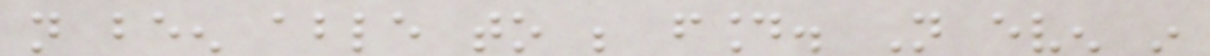not been able to be found. Not even in
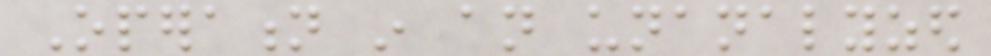Operation in an unanalyzed
